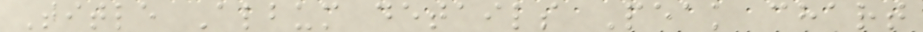Title Album details Peak chart
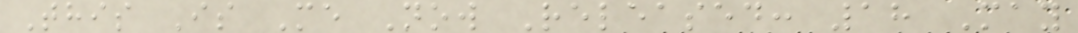This Is Me Now Released: 18 May
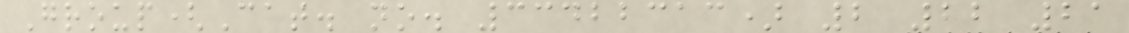Group(Cat. no. 33422313) 2 22 21
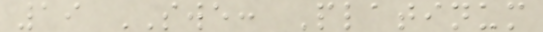19 SWE: Platinum
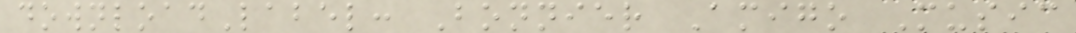downloadLabel: Bonnier Amigo Music
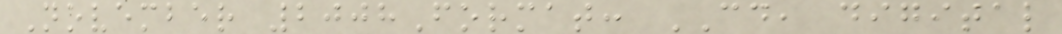November 2008Format: CD, digital
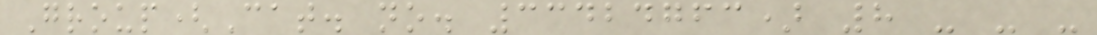Group(Cat. no. 33424763) 8 - - -
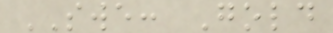SWE: Gold
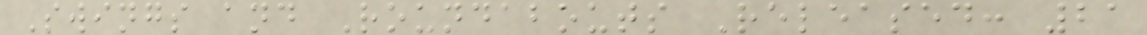Swings and Roundabouts Released: 21
